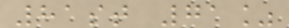81st 71%
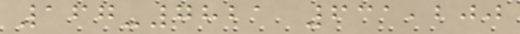167-7821 631,200
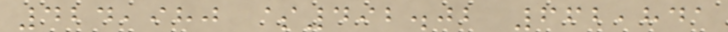424,980 $492.02 662,841
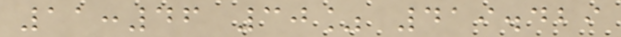11:46 30% 419.429
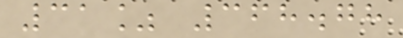31% 368.78
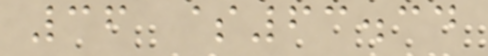36 $63.34
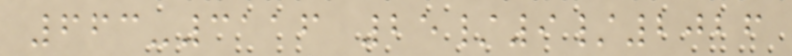663-3116 25/9/2026
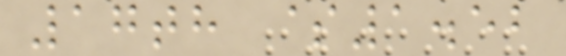17th $1.52
